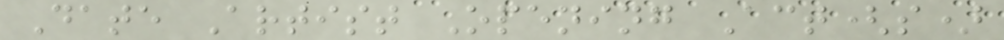Date Artist Opening Act(s)
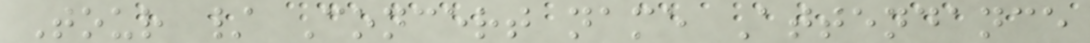Tour / Concert name Attendance
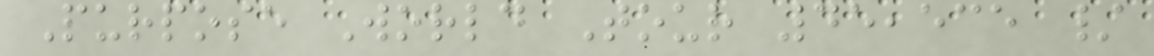Purpose World Tour 45,535 /
